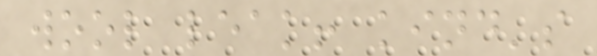wool leak! kind's
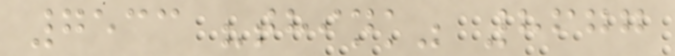7533 "think" 8677
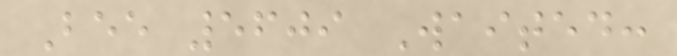Bee 5609 Waited:
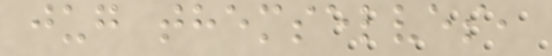jug themselves,
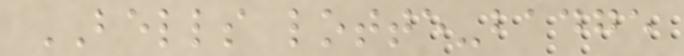BELLS lotte-badge
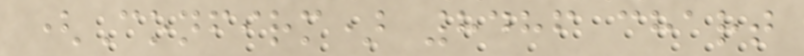(Confirm) 8486 chart
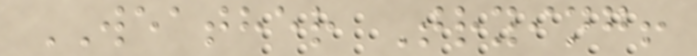WEATHER Trying!
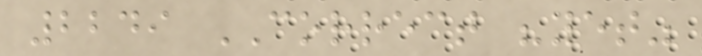2249 CORRECT "yet"
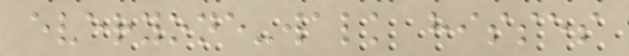everyone-walk hisses
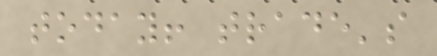today! trade's
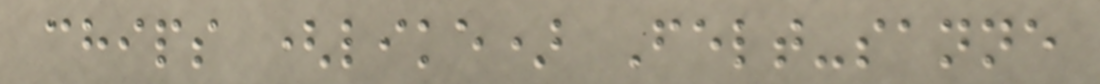chips (like) Felt-sanne
